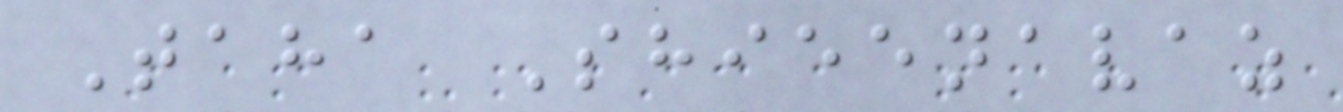Taha Shieenavaz
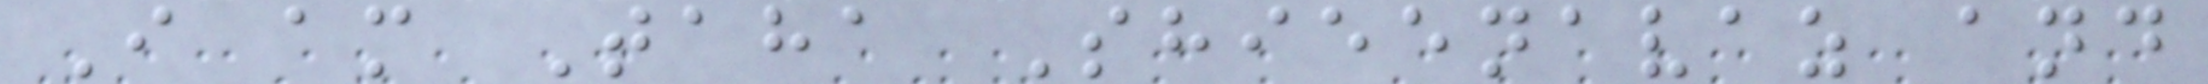I am Taha Shieenavaz and
